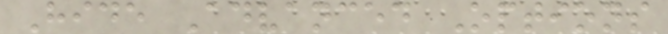Hide Advanced Options
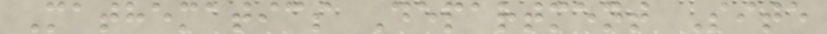Mathematics Department Site
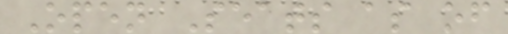Open Seats as of
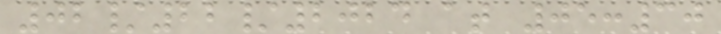02/22/2024 at 05:30
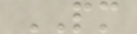PM
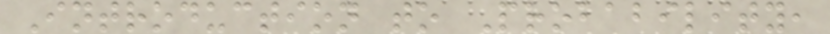Introduction to Probability,
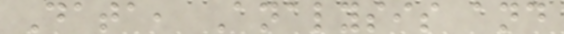Data, Analysis and
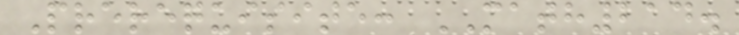Prerequisite: MATH214.
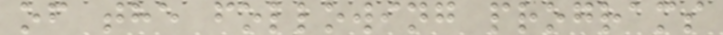of the following programs
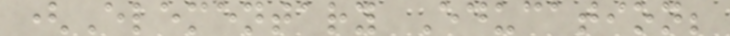(Elementary Education;
